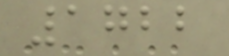1722
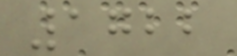1722
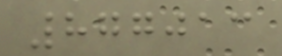877013
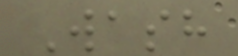Wash
